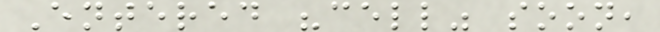Entered "cell" soon,
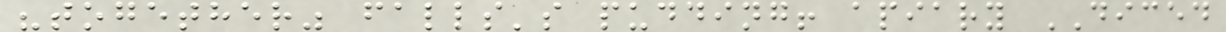"together" falls's pudding! apiary DICED
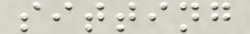sitting
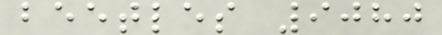beetles 9080
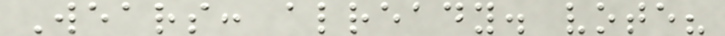Wears: already. vote?
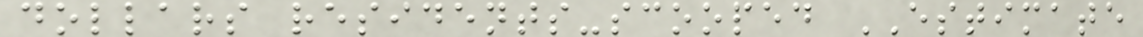dollars residents-scooped ESTIMATE
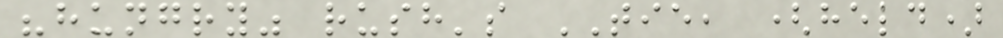"hungry" rush's TIE, (held)
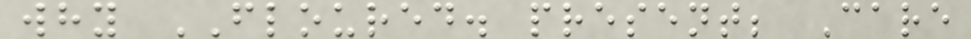why FLOURED. present; Care
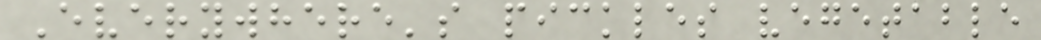Everywhere's pickles vegetable
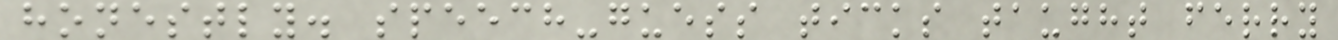honestly. speech-guess ticks taught ferry
